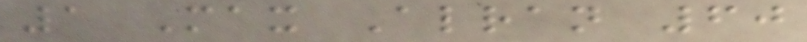1 Max Alran 60
